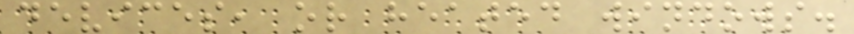devices, or heated windows.
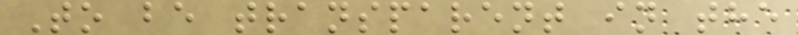To be transparent in the
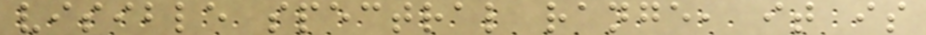visible spectral range, it is
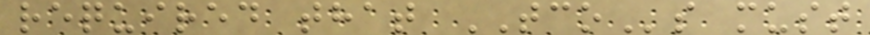required that TCOs must
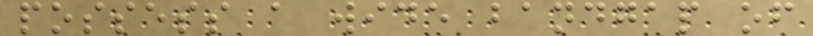possess a wide bandgap of
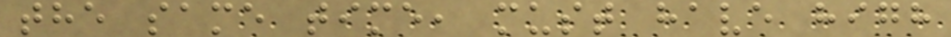the same time, must have high
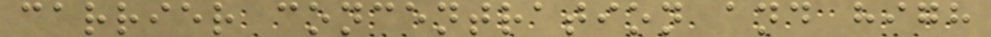carrier concentration and high
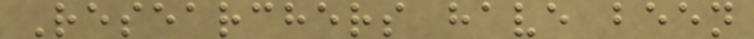Researchers have been
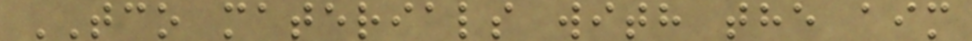TCO materials with the aim
